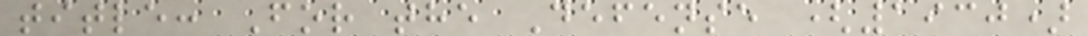title: For the Defense (1930)
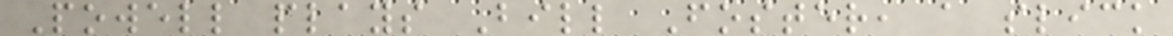Powell plays Bill Foster, a slick
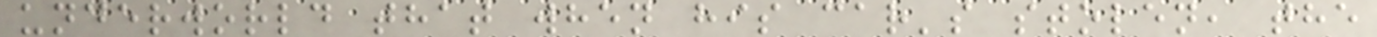underworld that when his car's stolen, the
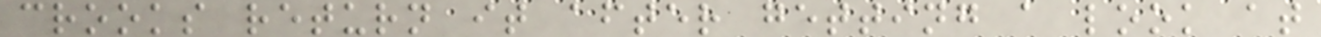crooks return it after getting a look at
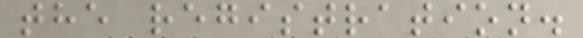the registration.
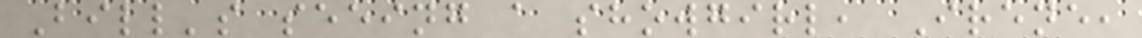Bill's seeing a showgirl, Irene,
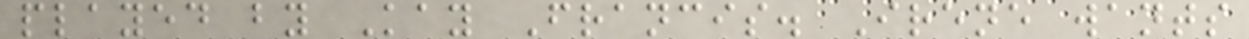played by Kay Francis. Irene wants
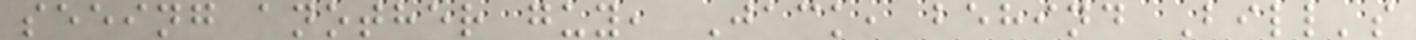seeing another guy, Jack, behind Bill's
